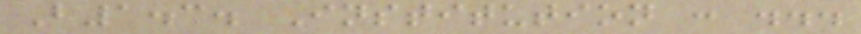B1.3. Institution : ...
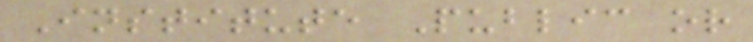Institute Public or
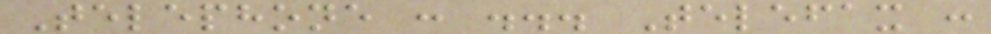Telephone : ... Telefax :
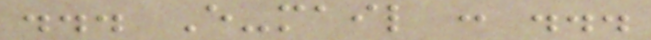... E-mail : ...
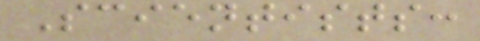Scientists:
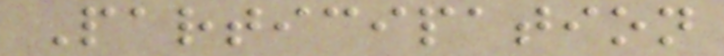Participation
